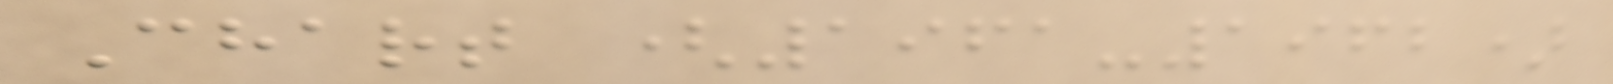Chart (1961-1962)
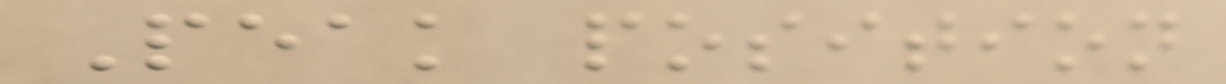Peak position
